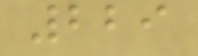229
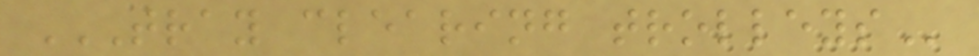TRAY CLEARING TROLLEYS
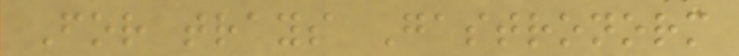For trays Gastronorm
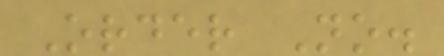Order No.
